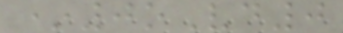*0oVd0
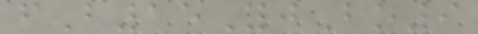fB15YjBo9
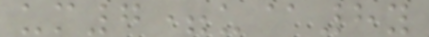um7=u@8y
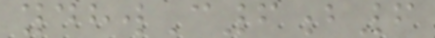ydhwC6b6
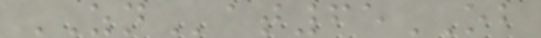ZNat65OB
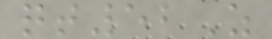qt52Z
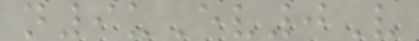n9uEv0V
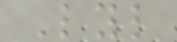Lyl
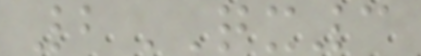2QX3
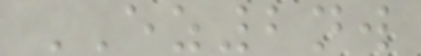EZ2nw
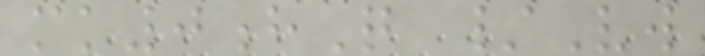mk0hQ /Vw
